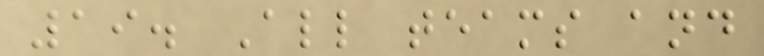19. All teams and
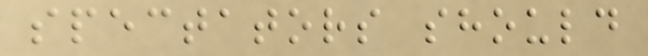spectators should
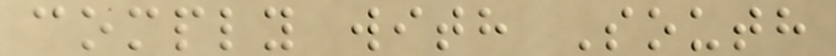comply with South
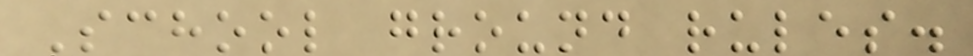School ground rules.
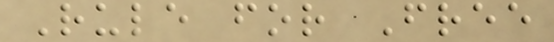Rule for Free
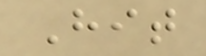Hit
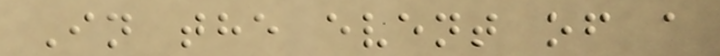In the event of a
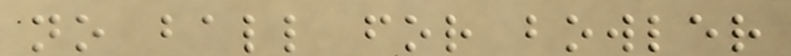no ball for bowler
